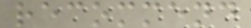recommend
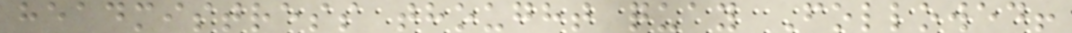headmistress thought quay Followed!
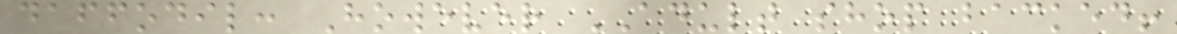daffodil: However ADULT shop backed!
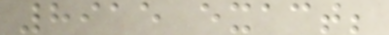8915 exact;
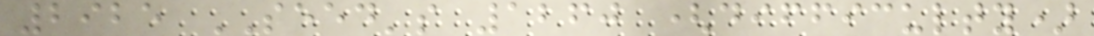2925 SEED's 1260 (difficulty)
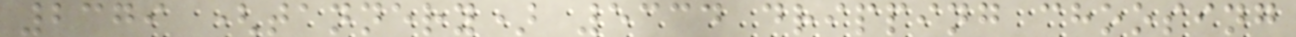2379 (tannery) 5334 dripping choosing
